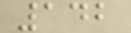142
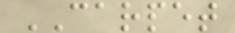CARPET
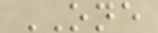ONE
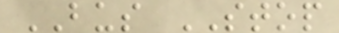BUS STOP
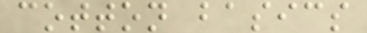cotton basics
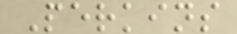Perkins
